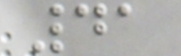41
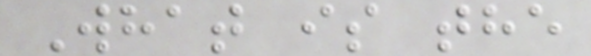What is the
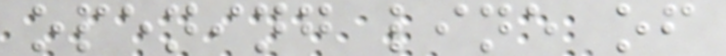opening line of
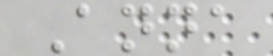Anna
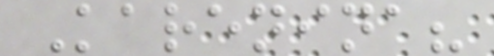Karenina?
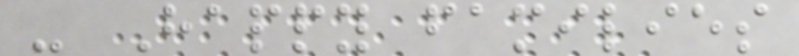- Happy families
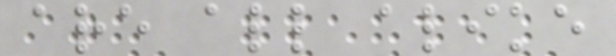are all alike
